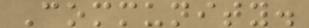Community.
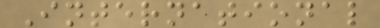International
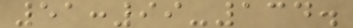51:99-134.
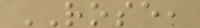ROSE,
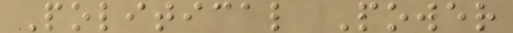Political Power
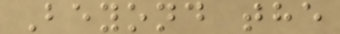Beyond the
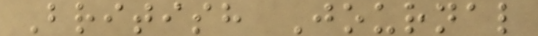British Journal
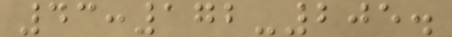43:172-205.
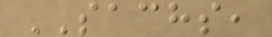SACHS,
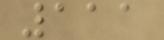111
